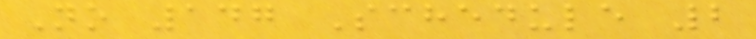No 147 Schedule 2
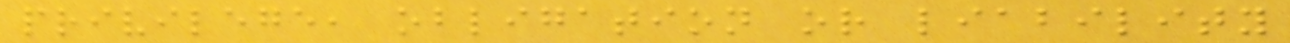privilege, obligation or liability
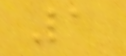1
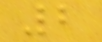2
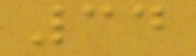34
